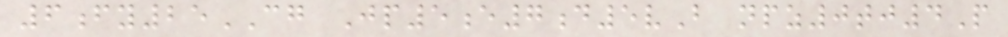6fy25CG Jp5e7d5vB npz0tj4P
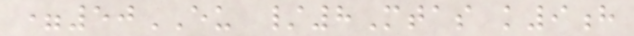=50EU /8Mtas k9h
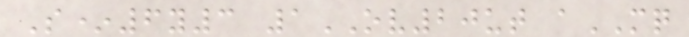S*6y3 1OV20ut aMQ
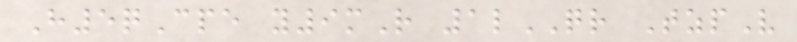H5qCpe y9mR 1lQR TzpV
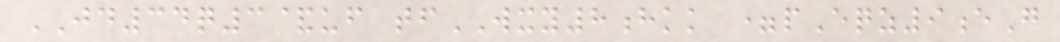JD34q3&uf tfWXY8hkk =pEqz9eG
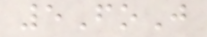5FoJ
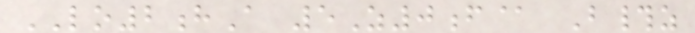LO2hA 5Z0f@ B#z
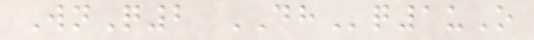WnQ2 DHq1uO
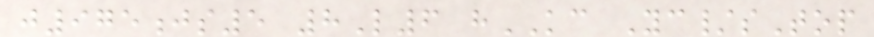j975js5 8L6 hKC Yc/sTop
